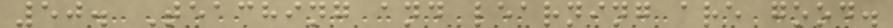50. Teaching and learning are good.
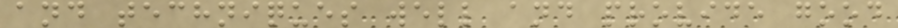and techniques well and provide good
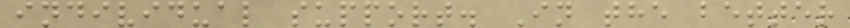individual support. In the better
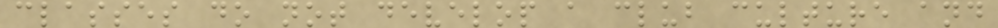classes do not develop a club culture and
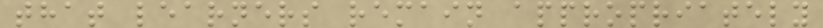that learners remain appropriately
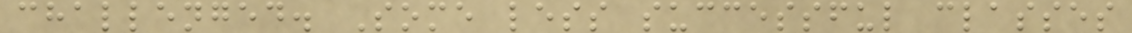challenged. Some less successful classes
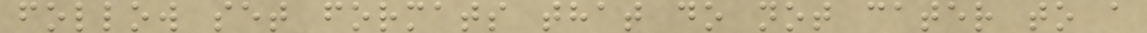follow set formats that do not cater to a
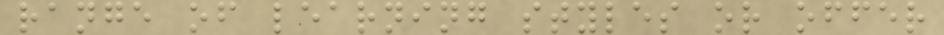range of learning styles or offer
